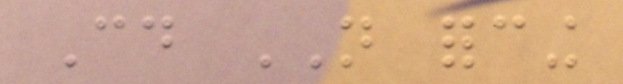Could NOT forcing
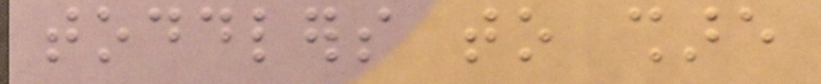toddlers to share
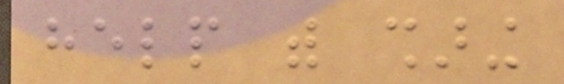help with sharing
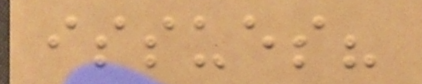issues?
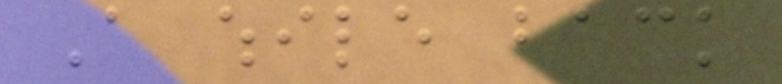A while back
